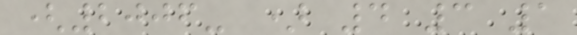(2006- ) 4 3 1
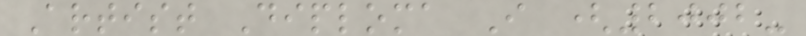Artist Diploma I (2002-
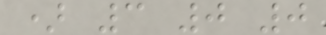) 3 0 0
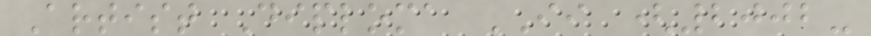Artist Diploma II (2002-
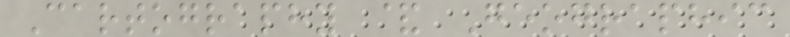Cartography & Geographic
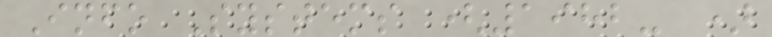Info Systems (1982- )
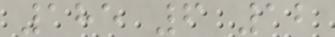185 6 12
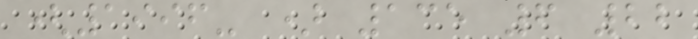(1996- ) 135 6 22
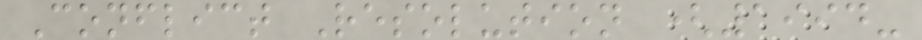Conflict Resolution (1994-
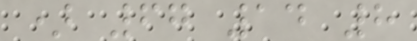) 67 14 8
